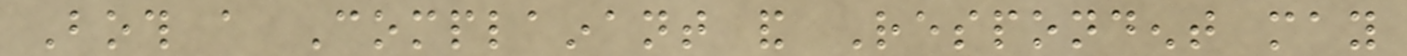Both a Complainant and Respondent may
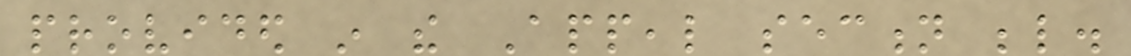provided in the Appeal section below.
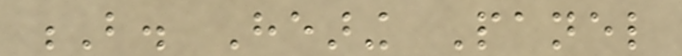B. Hearing Panel
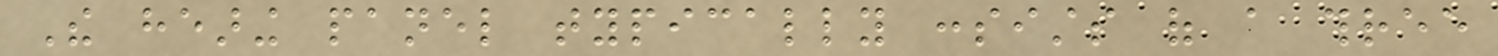The hearing panel typically consists of a three
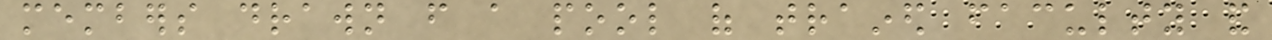members drawn from a pool of trained faculty and
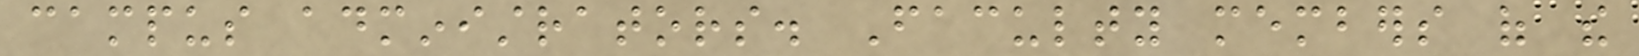campus administrators. Faculty members of the
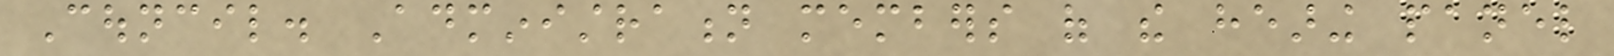Council. Administration members of the hearing panel
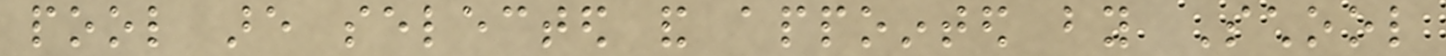pool are selected and appointed by School
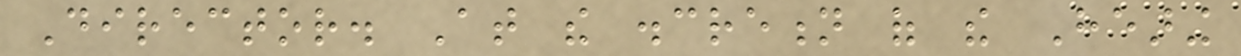Director. At the discretion of the Hearing
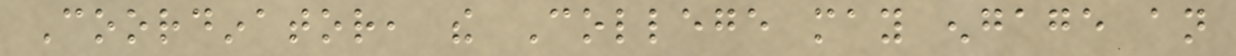Coordinator, the College may engage an
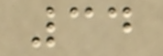34
